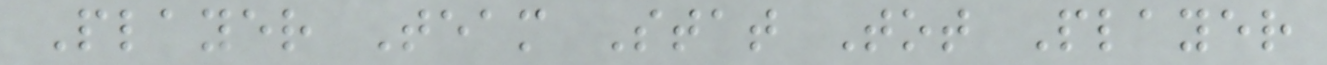Player Team Stat Tot Player
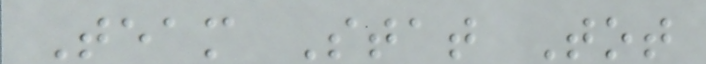Team Stat Tot
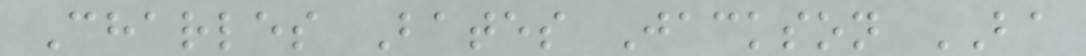Charles Bates Jackson BA
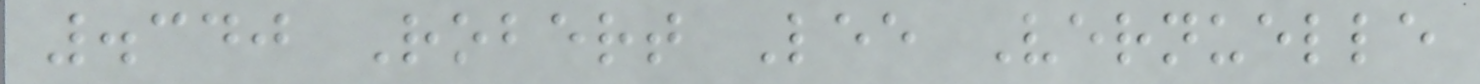.340 Robert Lee Vernuelle
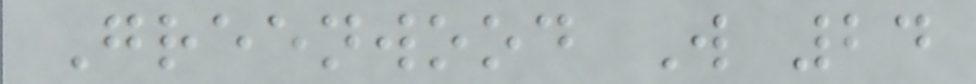Greenwood W 24
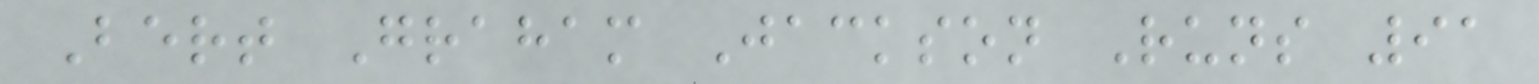Bert Graham Jackson Runs 91
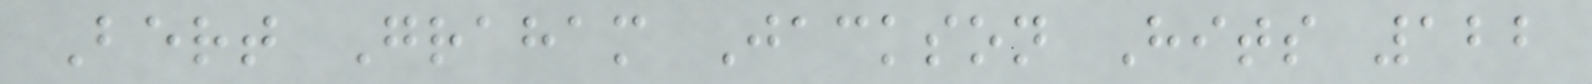Bert Graham Jackson Hits 122
